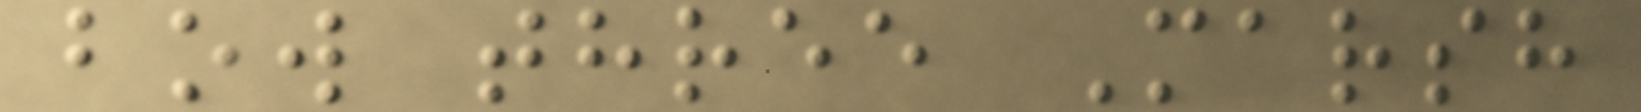bow three Marsh
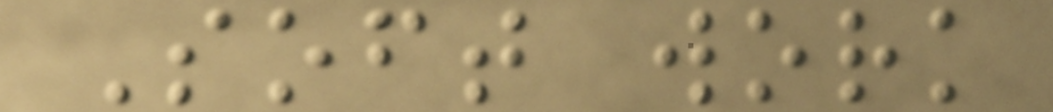Soft work
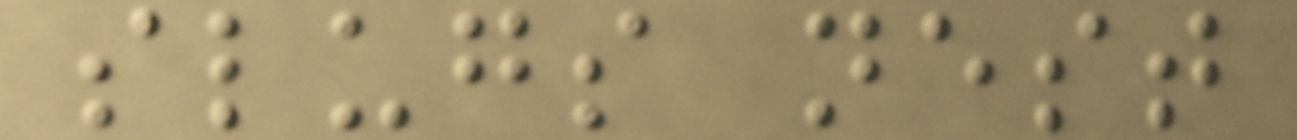slugs nest
